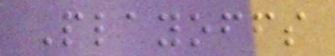Playoffs
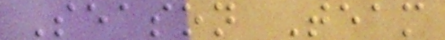Season Team
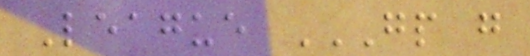League GP G
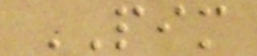PIM
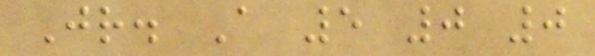Jr. A 5 0 0
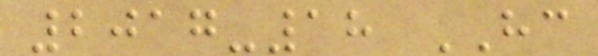2017-18 HC
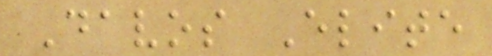Davos Elite
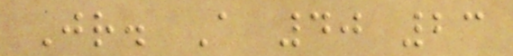Jr. A 40 23
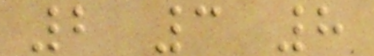2 3 8
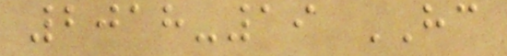2018-19 HC
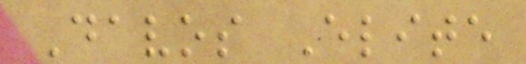Davos Elite
